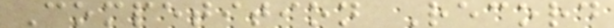Competition Record
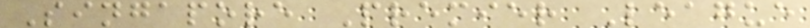Singapore Premier League
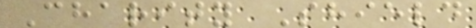Charity Shield
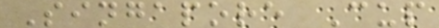Singapore Cup
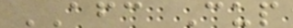AFC Cup
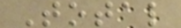Total
